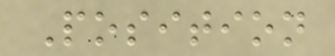Position
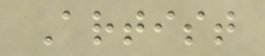Artist
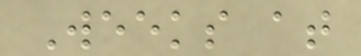Weeks at
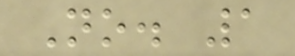No. 1
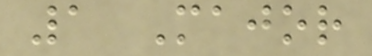1 Major
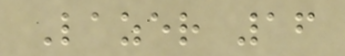Lazer 16
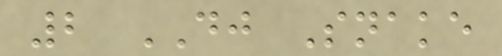2 DJ Snake
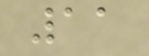11
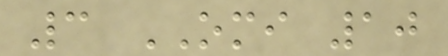3 OMI 10
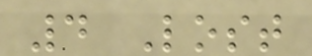4 Lost
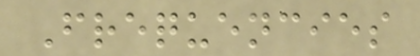Frequencies
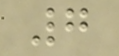7
